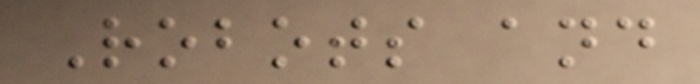Robots and
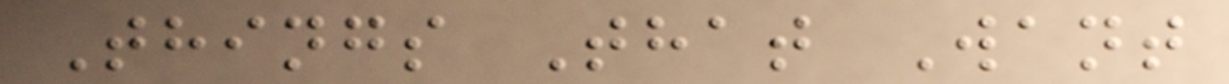Things That Want
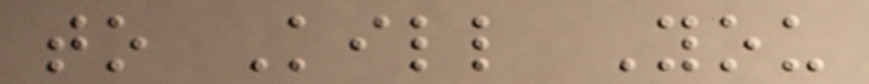to Kill You
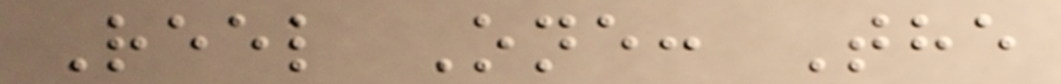Reel One: The
